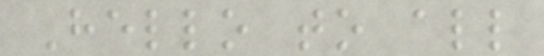Hello to all
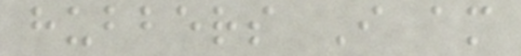hubbers I am
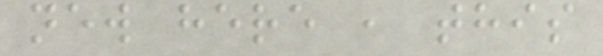new here , this
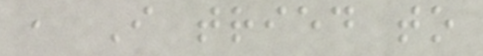, I tried to
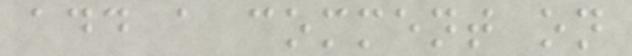add a comment on
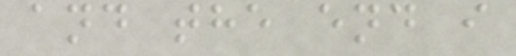and the end i
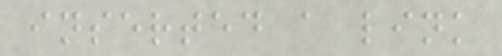inserted a link
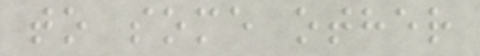to some other
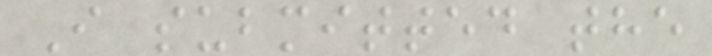I submitted the
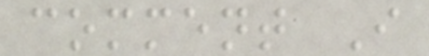comment I
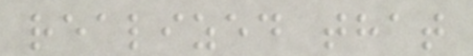realized that
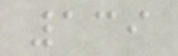139
